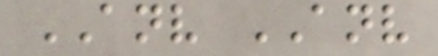ANV ANV
